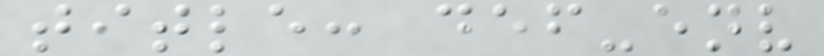title: def-env
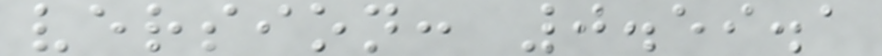version: 0.59.1
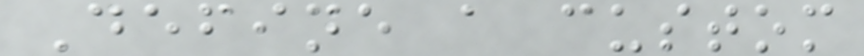Define a custom
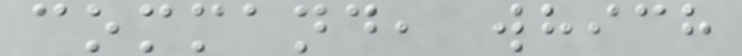command, which
